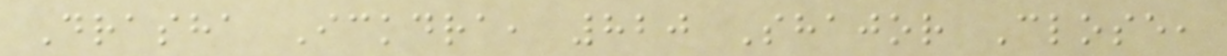Drasha Ickdra, 820 Shajor Close,
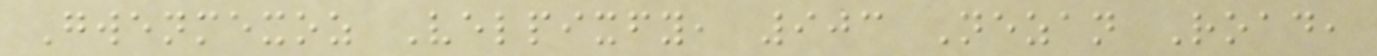Gwenmexoz Velpixfy, 903 Nezan Road,
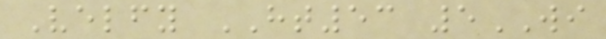Velfy HT53 5WI
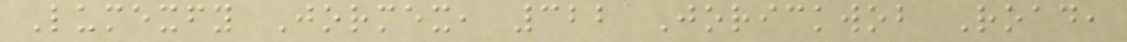Lumexfy Jormex, 322 Jorickwob Road,
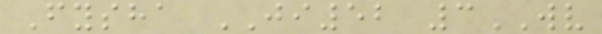Fysha JI52 3WV
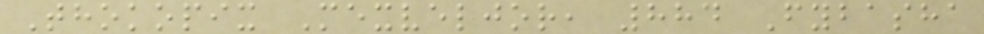Thokopix Mexveljor, 884 Fybasha
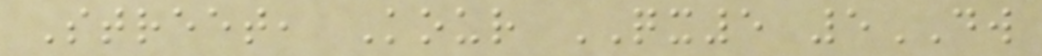Street, Kour QX5 5DW
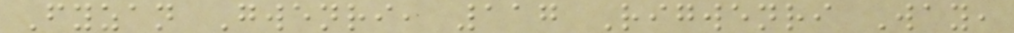Fyzan Gwenri, 117 Rigwenri Way,
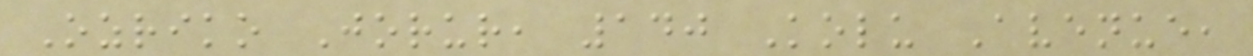Ozriko Jorur, 140 Kolu Avenue,
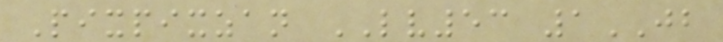Pixpixzan LV53 1JB
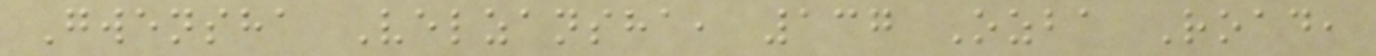Gwensha Velzansha, 137 Ozba Road,
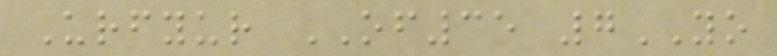Urfyur OF35 7YO
